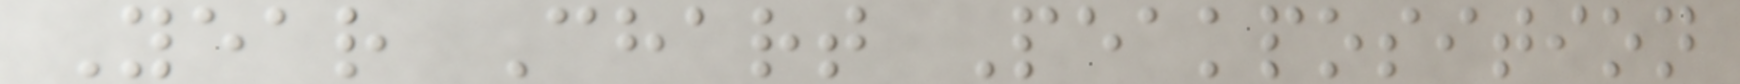Year Chart Peakposition
